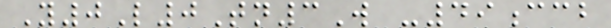Y0L0Tn3W -49ccb
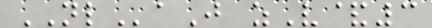NLaJ zV&3
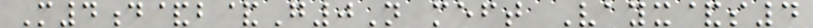M4d&b&G0N meft Vayx&s4
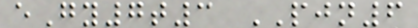eGy7t3 PJN6
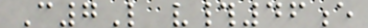C7L v#46e
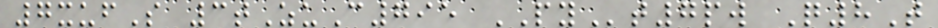7xufS 3tZuC795 PYt7pw Q8T
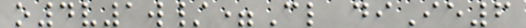o4v1w/=Cl diIe6
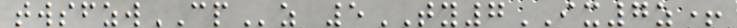twsfzwCPz 5TY7IX7z+
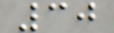30
